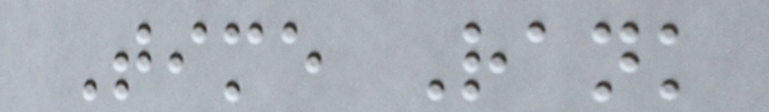Time Rank
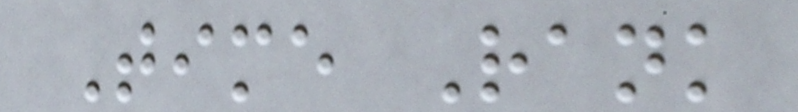Time Rank
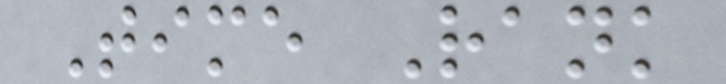Time Rank
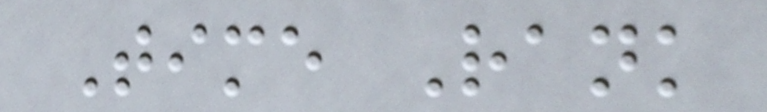Time Rank
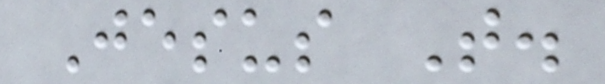Jesus T.
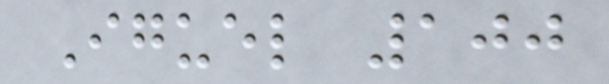Iguel 100
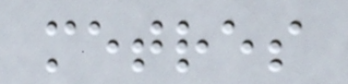metres
